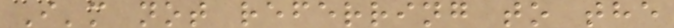I'm not referring to the
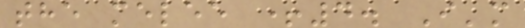the melee +4. I'm
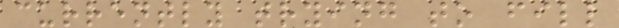currently trying to fill
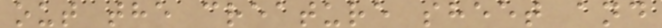out the creature sheet and
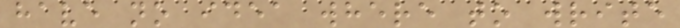have no idea where to write
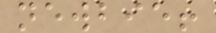newbie!
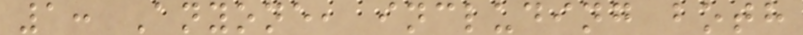1: Anyone, including both
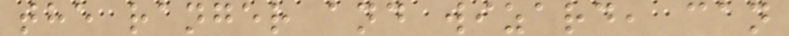the ranger and wizard, can
